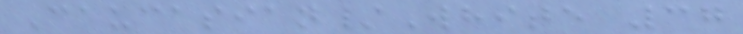Caucasian/White 37
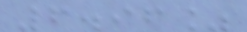6.96%
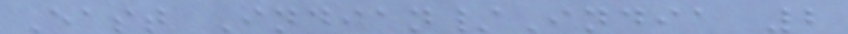East Indian/India 2
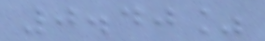0.40%
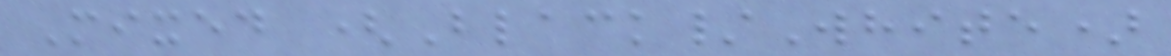Mixed (Black/White)
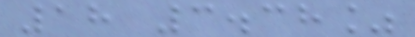18 3.38%
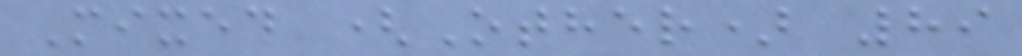Mixed (Other) 89
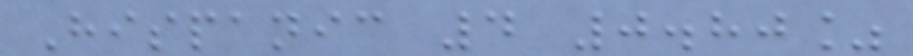Hispanic 4 0.80%
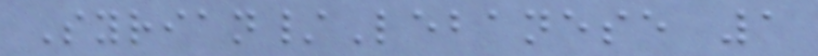Syrian/Lebanese 1
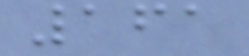161
